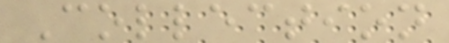Collection
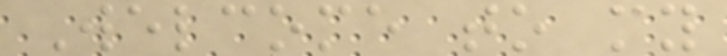Welcome to my
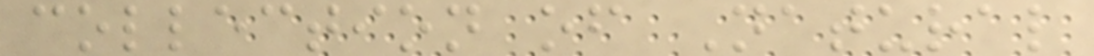collection of Natural
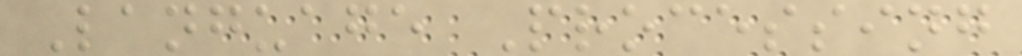Language Processing
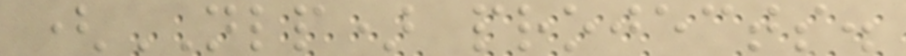(NLP) projects.
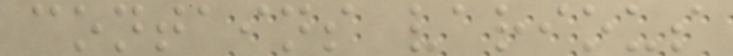contains various
